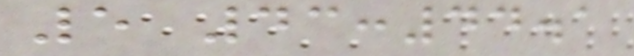5 43:44.1
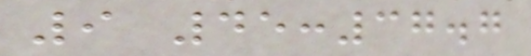9 45:37.7
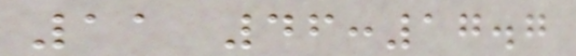11 46:17.7
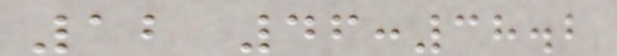12 46:38.2
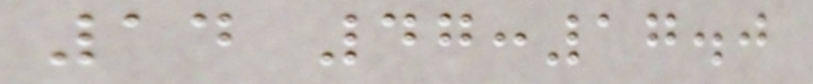14 47:17.0
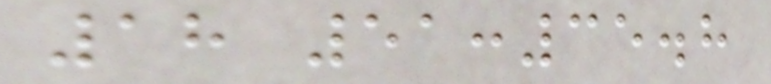18 51:35.8
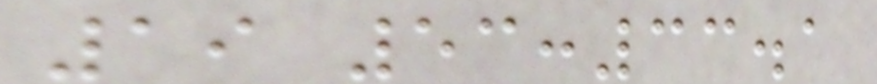19 53:33.1
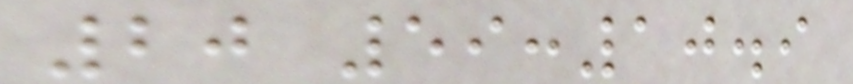20 59:10.9
